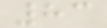83
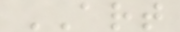ART
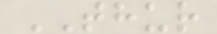THUR
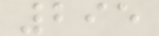295
